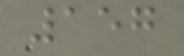157
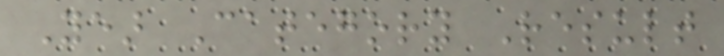Year Category Result
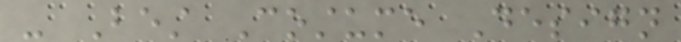- Best Costume Design
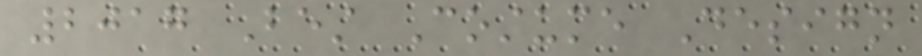2017 Best Costume Design
